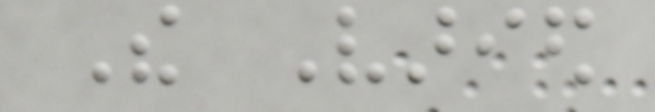The Varied
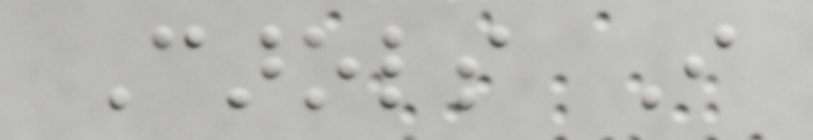Carols I
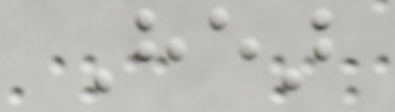Hear
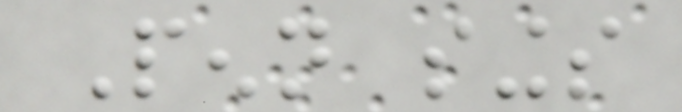Penn sings
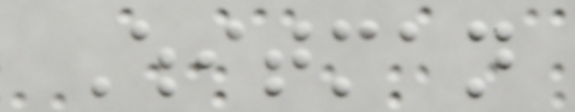Whitman
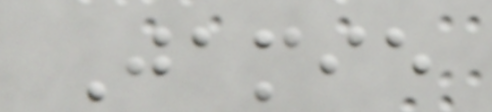Jamie
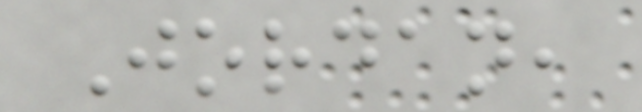Jordan,
